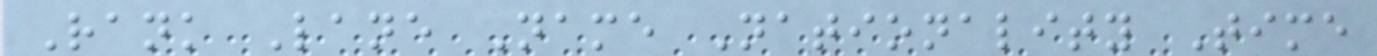Rank Lane Name Nationality Time
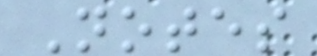Notes
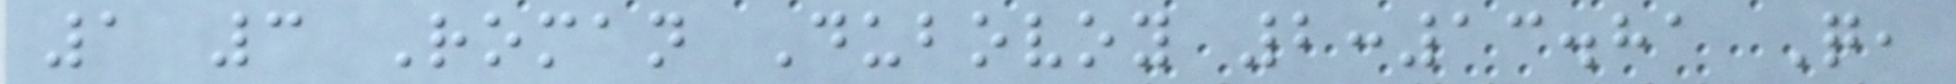1 3 Roman Dubovoy 2:13.81 Q,
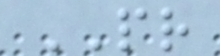PR
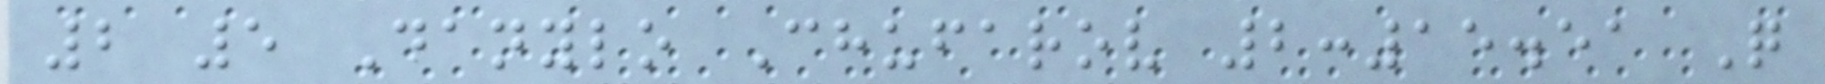2 5 Danylo Chufarov 2:15.51 Q
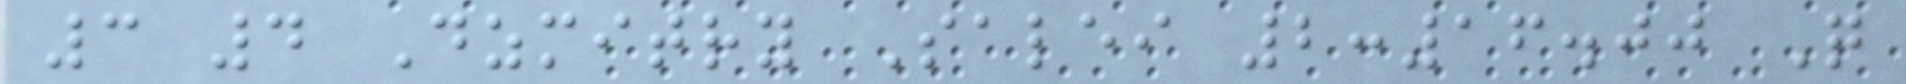3 4 Dzmitry Salei 2:16.00 Q
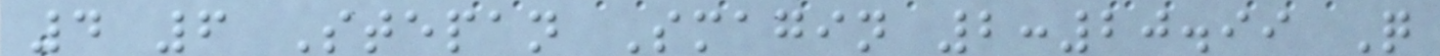4 6 Stepan Smagin 2:20.99 Q
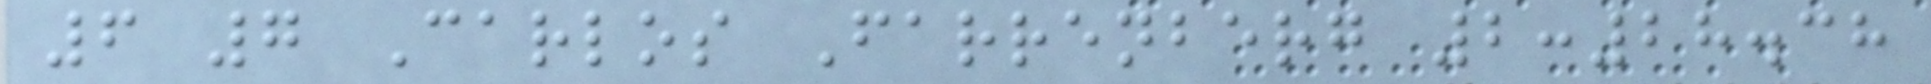6 7 Carlos Farrenberg 2:28.38
